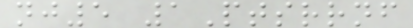nj5 1Ptsrrnf
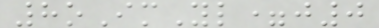8oImYl=j0
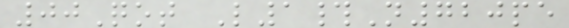00Qot L1#N720pe
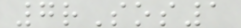7rSos1
